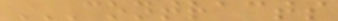CONTRACTS
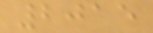2015
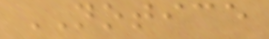NOTICE
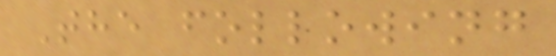The following
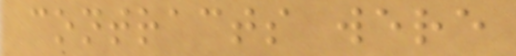contracts were
